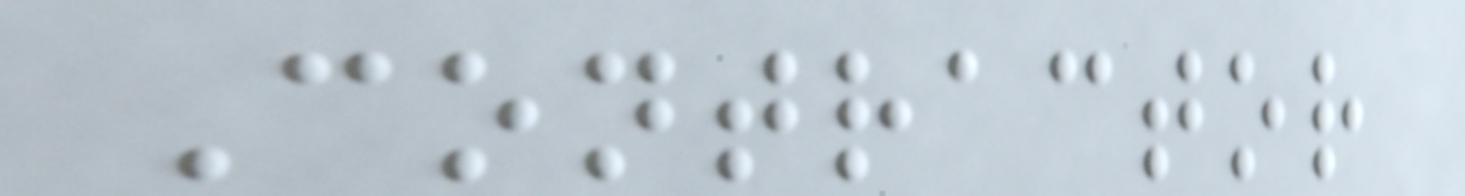Contractor
